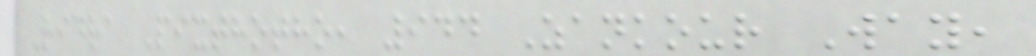Ridra Pixthotho, 944 Zankour Way,
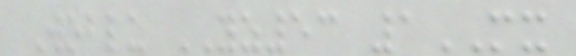Woblu YZ53 1MX
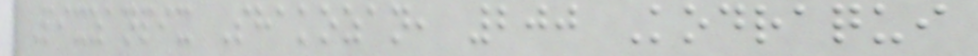Pixzanpix Shakozan, 200 Kodraqui
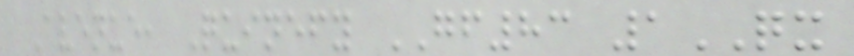Avenue, Quinefy GF83 1QX
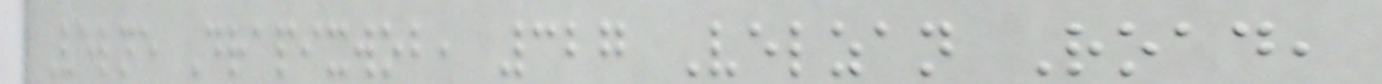Velne Drapixwob, 327 Velzan Road,
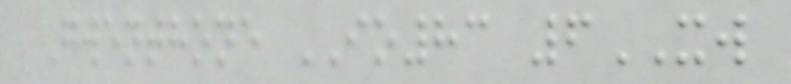Gwenthone IO83 6XW
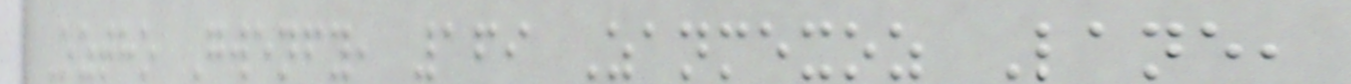Oztho Gwenfy, 169 Zanmexoz Lane,
